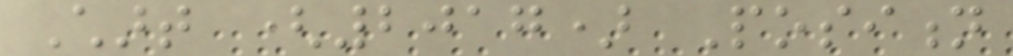Chart (2017) Position
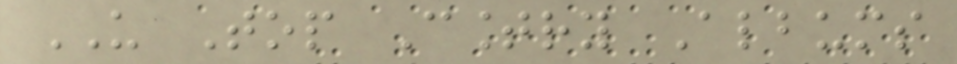US Top Country Albums
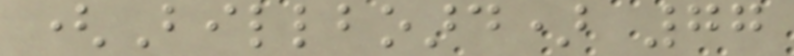(Billboard) 77
